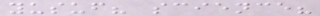yusuf? science?
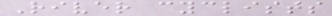River cyclists
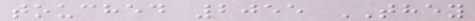touched 2055 THEY
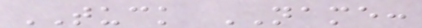TUCK NAME:
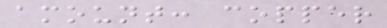amount: copper
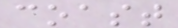coast
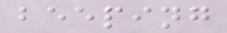beeping
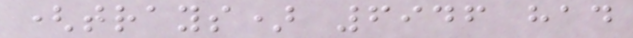(trays) 6946 had
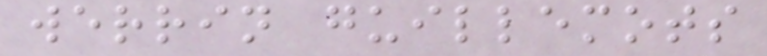werrin guillemots
